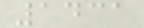1431
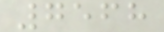7568
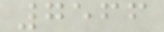7566
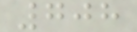708
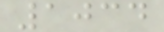1034
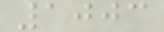1003
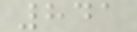841
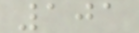101
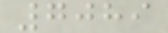7089
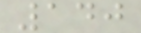140
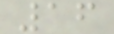16
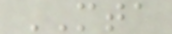MTA
